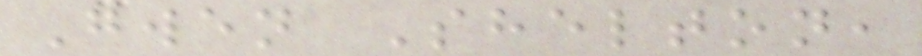Gwen Shelton,
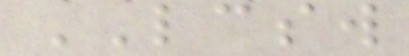LCSW
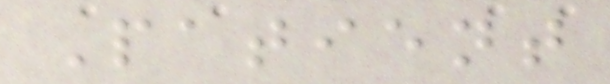Patient
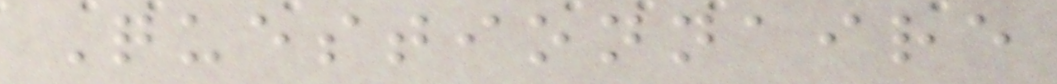Questionnaire
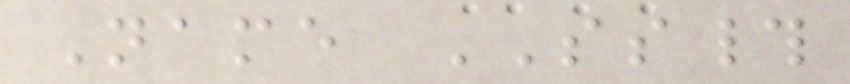Name SS#
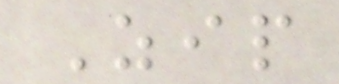Zip
